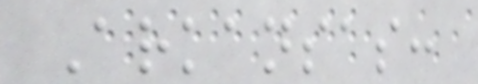Arkansas:
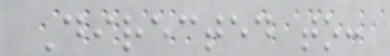Directed to:
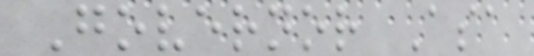Governor Asa
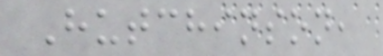Hutchinson,
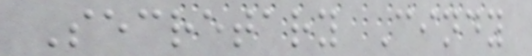Secretary Cindy
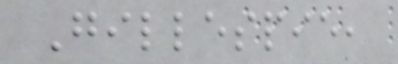Gillespie,
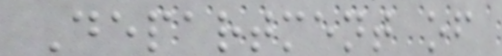Department of
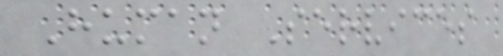Human Services
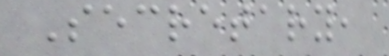Secretary,
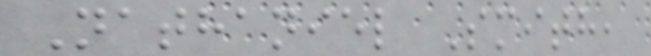Nathaniel Smith,
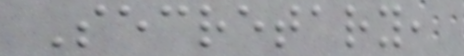Secretary,
